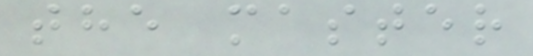the master
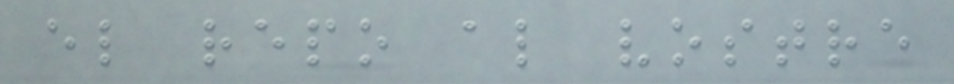el repo al vostre
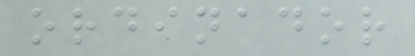ordinador
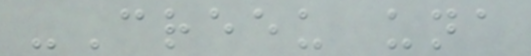-Creeu una
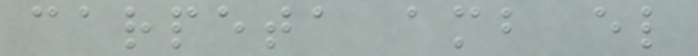carpeta amb el
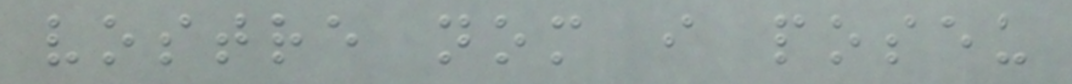vostre nom i poseu
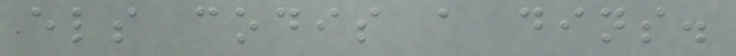els codis a dins.
